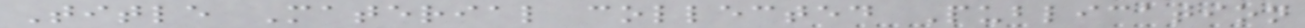Title Material collected Publication
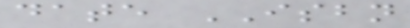date ISBN
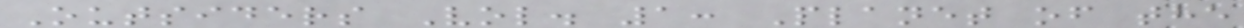Outsiders Vol. 1: Planet of the
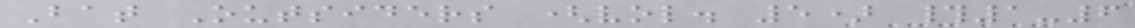Bat Outsiders (vol. 5) #1-6
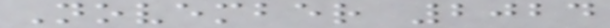November 2024
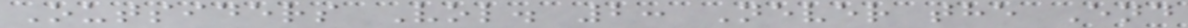Outsiders Vol. 2: Never the End
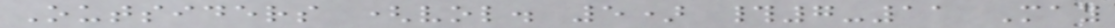Outsiders (vol. 5) #7-11 May
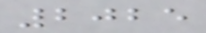2025
